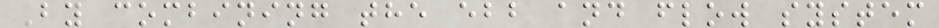By combining the ebb and flow system
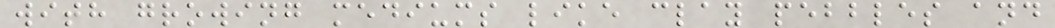with growing mediums like clay pebbles and
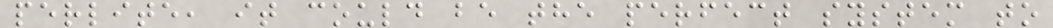perlite, it could be the perfect system to
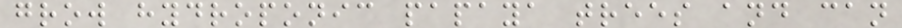grow hydroponic papaya trees and can
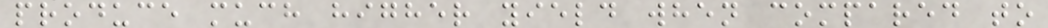produce much higher yield when compared to
